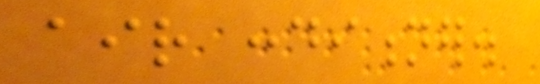air conditioner.
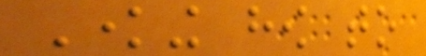Knowing how to
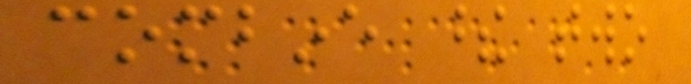combine these two
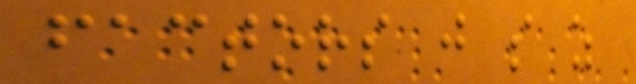factors just so as
